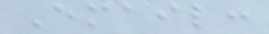Email:
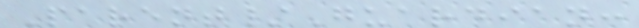Parent/Guardian:
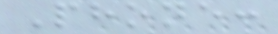Phone:
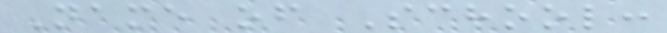Name of School:
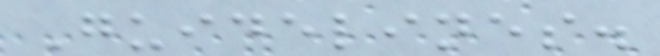Guidelines.
